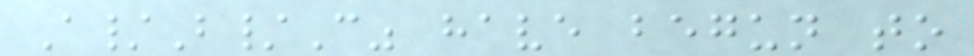A/B/C" have begun to
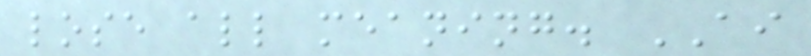lose all meaning. AI
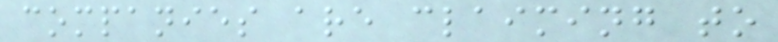companies are claiming to
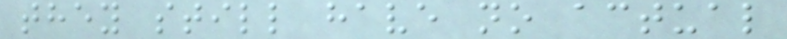they still have no actual
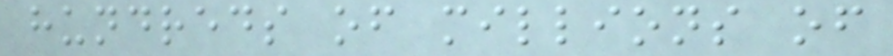hundreds of millions of
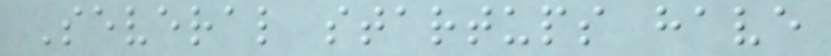Several startups have
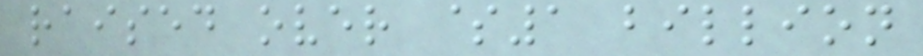raised over $1 billion
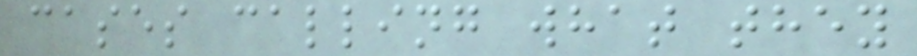cases calling what they
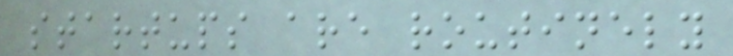startups are routinely
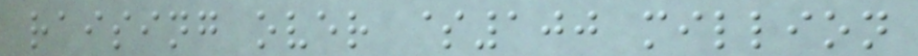raising over $100 million
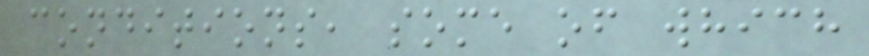conditions, some of which
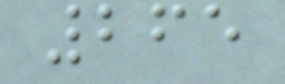265
